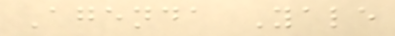Agenda Yale
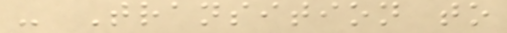- Transition to
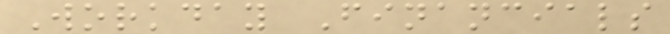Workday Financials
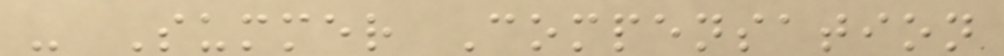- Summer Compensation
